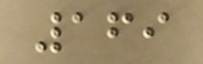169
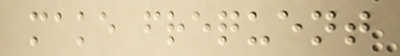make frequent
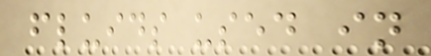fluids used in
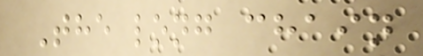The long chain
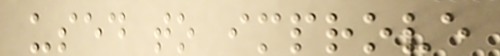used to improve
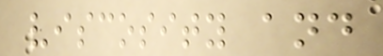viscosity and
